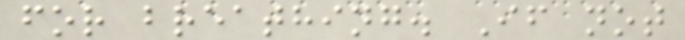for breathing. If not
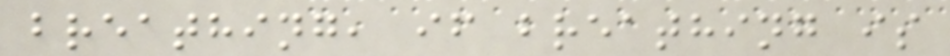breathing, if breathing is
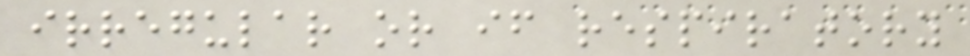irregular or if respiratory
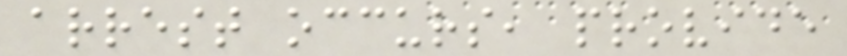arrest occurs, provide
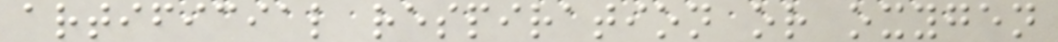artificial respiration or oxygen
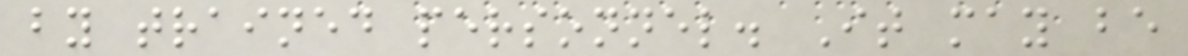by trained personnel. It may be
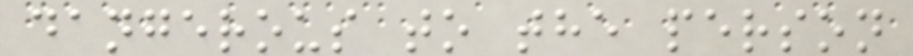dangerous to the person
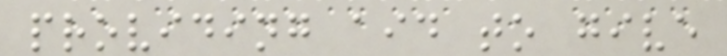providing aid to give
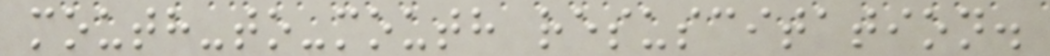mouth-to-mouth resuscitation.
